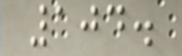104.
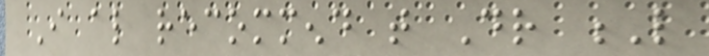I also recommend that Dr L
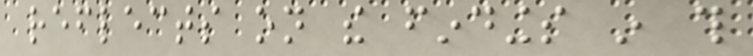reflects on the findings in this
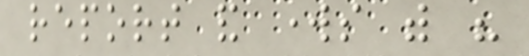report and works with his
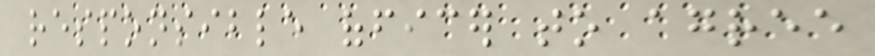responsible officer to agree
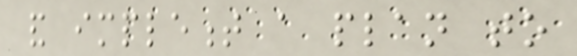and implement a plan to
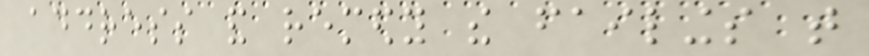address and remedy the failings that
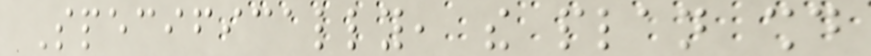Specifically, the plan should
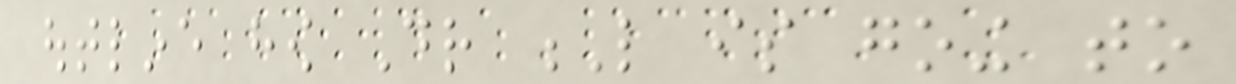outline how Dr L is going to
